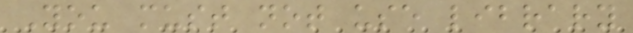You must not use library
